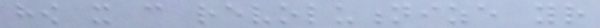how it can revolutionize your
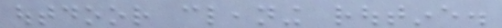outdoor cleaning routine.
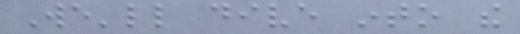We'll dive into the
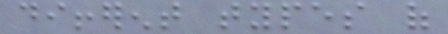different types of
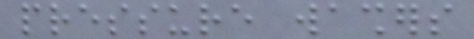pressure washers
